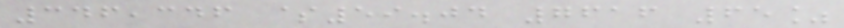346,346 $59.04 7616 65%
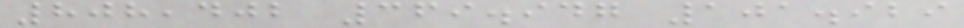808,402 369.947 101.929
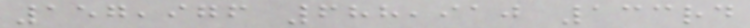157,976 688,910 133rd
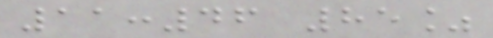11:46 85%
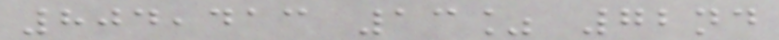804,413 13% 72nd
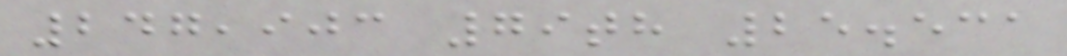247,903 79th 25.531
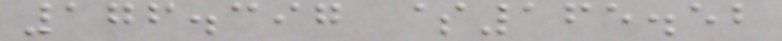176.397 $165.52
